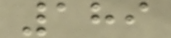189
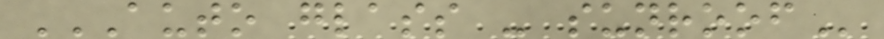AUTO GLASS - SUNROOF
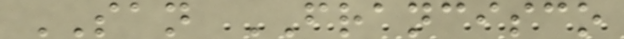SAN FRANCISCO
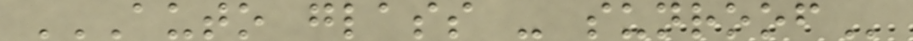AUTO GLASS - SUNROOF
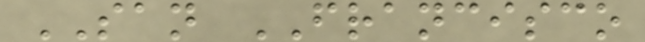SAN FRANCISCO
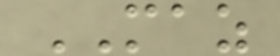MAZ
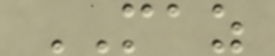MAZ
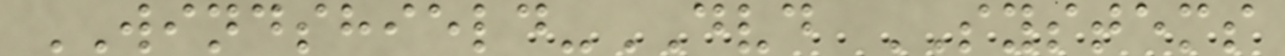WINDSHIELD-DVD SYSTEMS
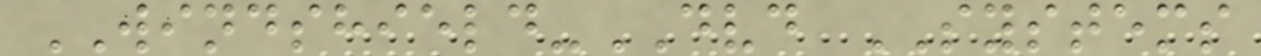WINDSHIELD-DVD SYSTEMS
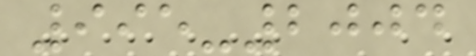995-2004
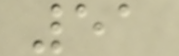51
